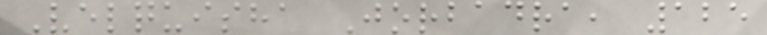Velquisha Jorbadra, 125
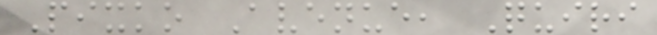Pixko Avenue, Quiri
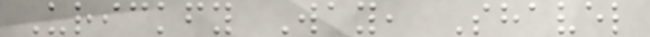Urickfy Way, Shavel
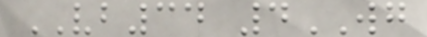VB34 4WG
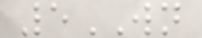5WN
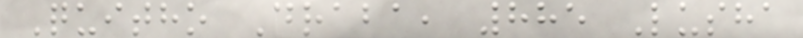Quitho Draba, 885 Lusha
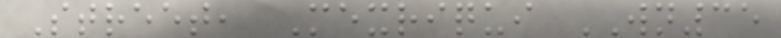Street, Mexriqui WN35
